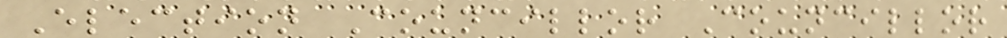Election Councillor Councillor
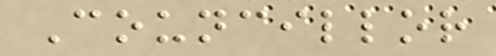Councillor
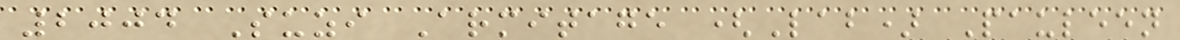2004 Suzi Armitage (Lab) Pauleen
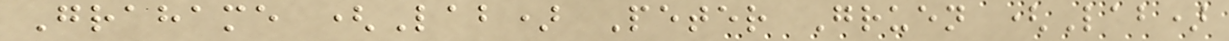Grahame (Lab) Peter Gruen (Lab)
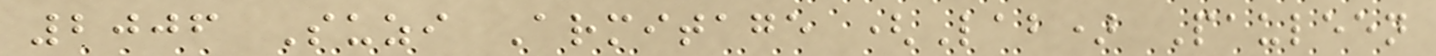2006 Suzi Armitage (Lab) Pauleen
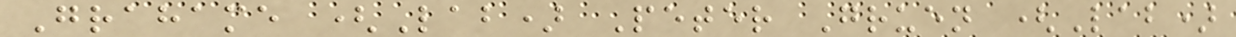Grahame (Lab) Peter Gruen (Lab)
